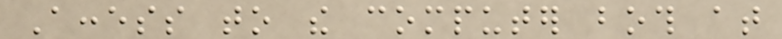Access to the computer both at
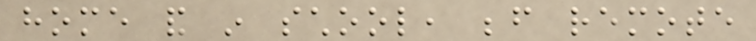home and in school, before remote
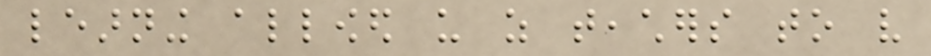learning allowed us as teachers to very
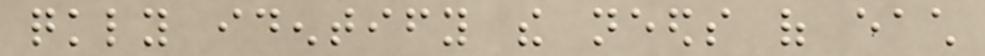quickly identify the needs of each
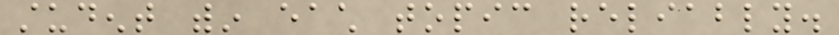student within each topic reliably.
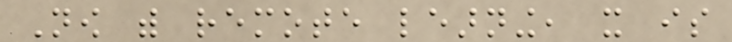Now with remote learning, it is
